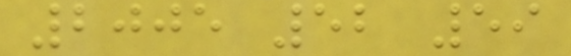2005 52 59
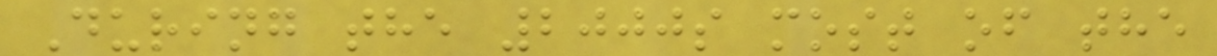During the 2000s most of the
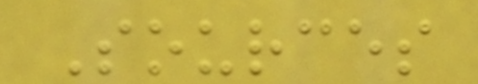Sources
